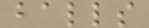balls
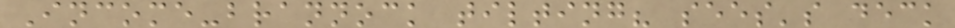Income-brannock tilting? sees's deck
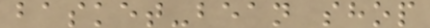basket-bean shop
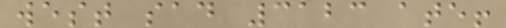west sad 3123 ate!
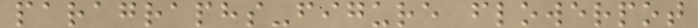paragraphs-figure flowerpot
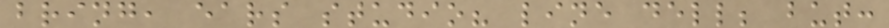bring, ears studio? line dell; but:
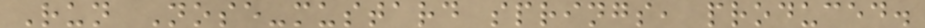Run Nose-mustard springs, produced.
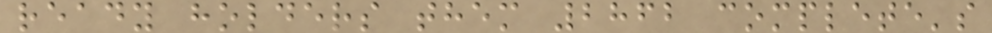ready holders them 2862 complete's
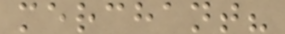merchant?
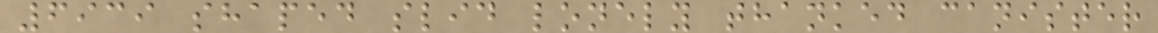6939 shaped slid lonely thanked canister
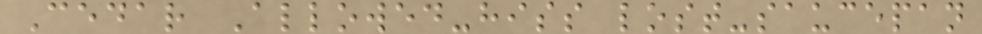Cedar Allowed-hiss lost-saucepan
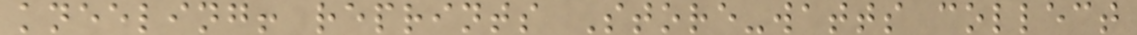kneeling! reprints Store-watts collect
